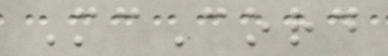McCord
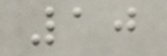10
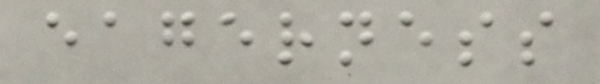eagerness
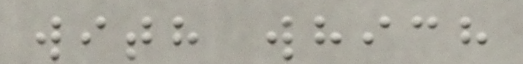with which
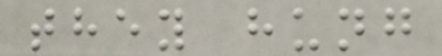they hung
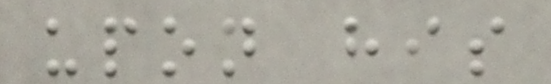upon his
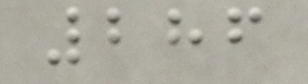286
